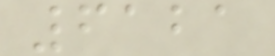6121
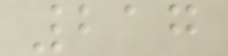217
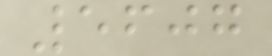5607
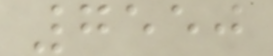7550
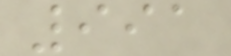991
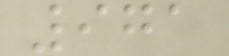971
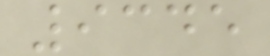9345
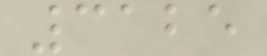3125
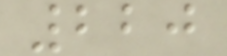220
